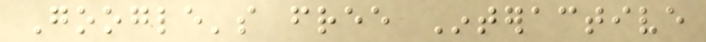Google's free Interactive
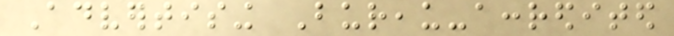Advertising Bureau-accredited
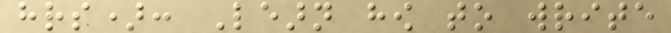hrs): Learn how to write
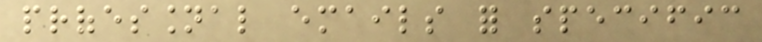professional emails for specific
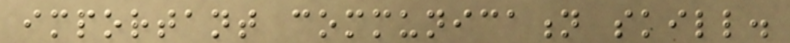important communication skill.
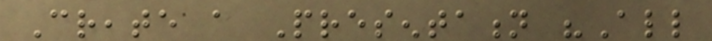Create a Presentation "All
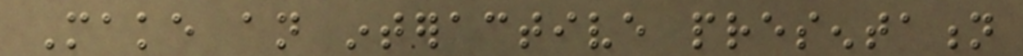Make an interactive presentation
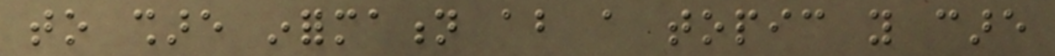to share information about a topic you care
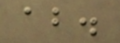about.
